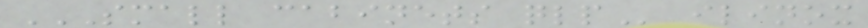SMALL CABINETS QLP ilinox
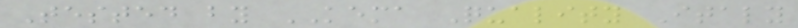Tested by KEMA Quality Italy
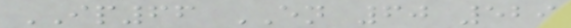IP66 EN 60 529
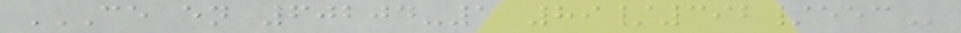CE EN 60204-1 89/392/EEC
